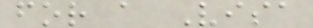for a Visa
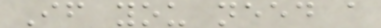If you need a
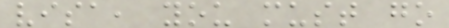visa, you must go
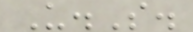U.S.
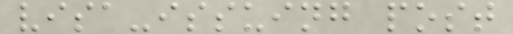visa-issuing post
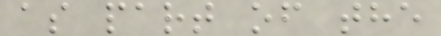as part of the
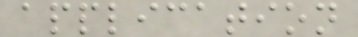application
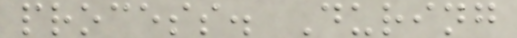process. During
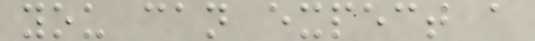you can expect a
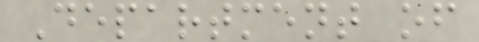Department of
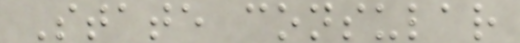State consular
